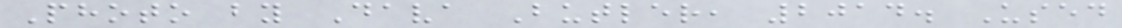Photo by Dava Butler, 2014. Used
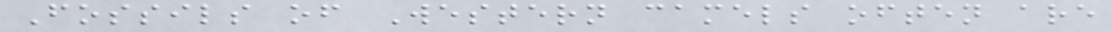Fossils of Western camels often are
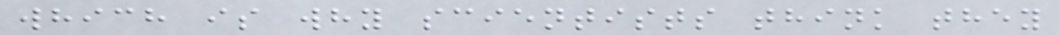which is why scientists think they
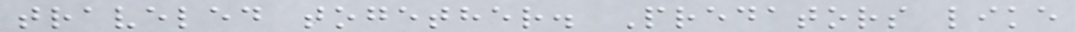traveled together. Predators like
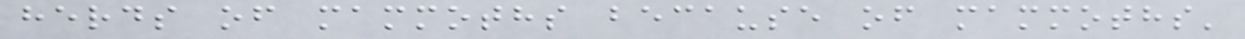herds of mammoths because of mammoths'
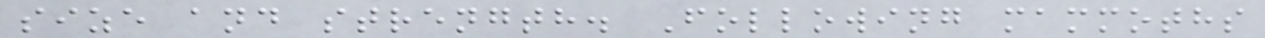size and strength. Following mammoths
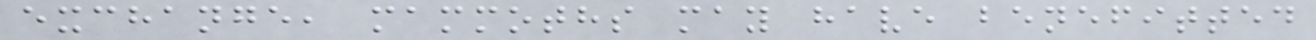exchange, mammoths may have benefitted
